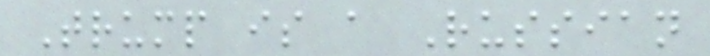Trump is a Russian
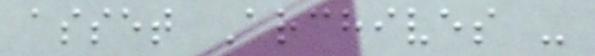asset Archives -
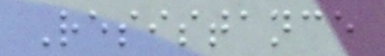Resistance
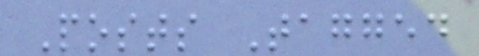Posts Tagged
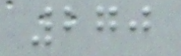270
